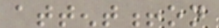attent!on
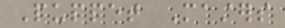Puppet Masters
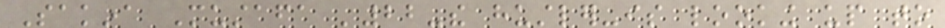Sakina Mustafa '22-the hustler-is looking up to
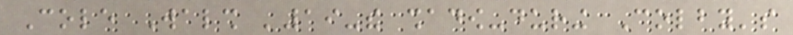Cole Walsh '19-the shadow-during Colby's
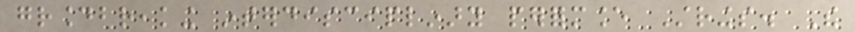groundbreaking interdisciplinary performance Strings. The
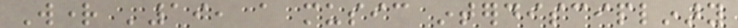Wright '19, a music interdisciplinary
